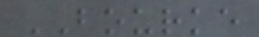BOURKE
